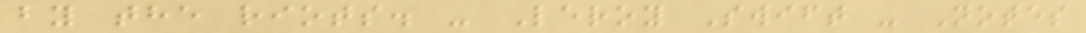by the riots. - Leroy Swift - Notes
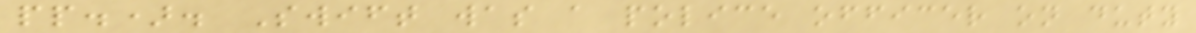pp.). Swift was a police officer on duty
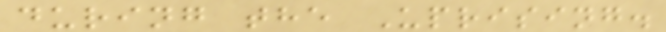during the Uprising.
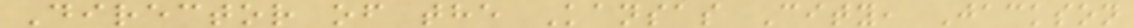Director of the Kansas City, Jackson
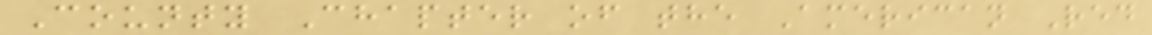County Chapter of the American Red
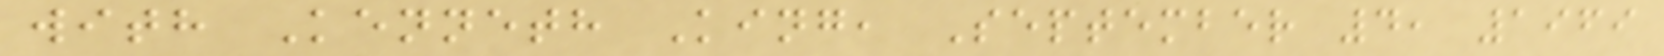with Kenneth King, September 4, 1969
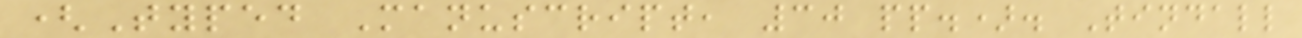(Typed Manuscript, 30 pp.). Tindall
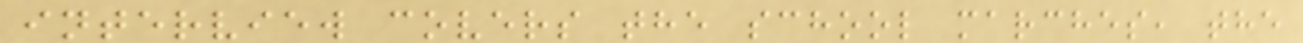interview covers the school marches, the
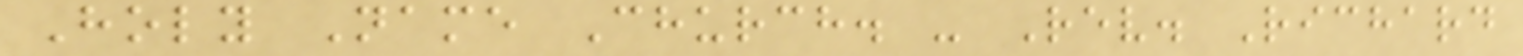Holy Name Church. - Rev. Richard
